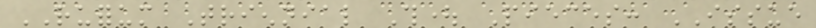RUFORUM Triennial Thought Pieces: ISSUE
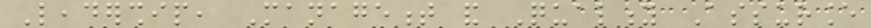Leadership, Management and Quality Assurance
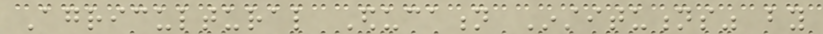Agricultural Education Institutions" by
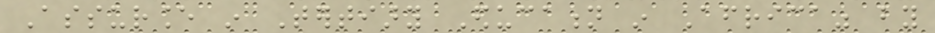Assurance in Tertiary Education in Africa" by
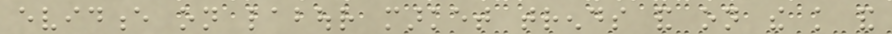evidence on labour market trends and on the knowledge and
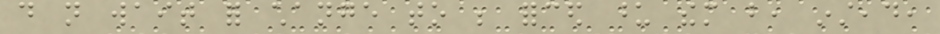do not wait for change to be forced upon them but, instead,
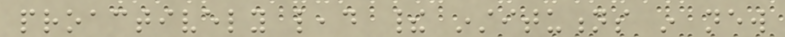proactively lead their institutions in new
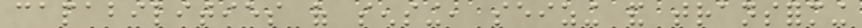capabilities of sensing, seizing and transforming
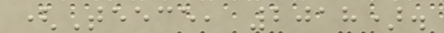(Teece, 2018).
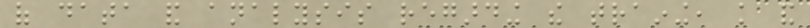of data and analysis regarding the training, knowledge and
